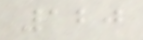120
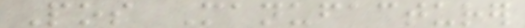Pos Manufacturer
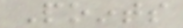Points
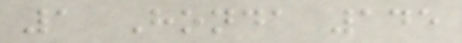1 Honda 145
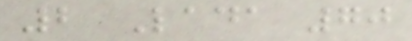2 Lada 70
